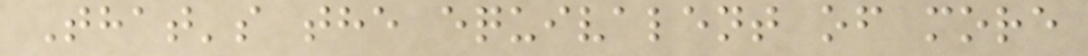That's the equivalent of more
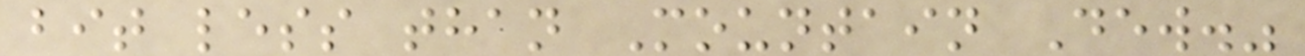bit less than Mountain Dew."
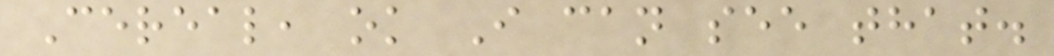Cereal, ok I can see that.
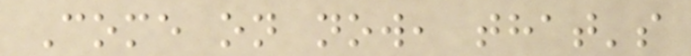Come on now, that's
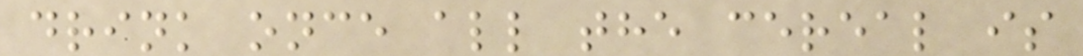drink once all the cereal is
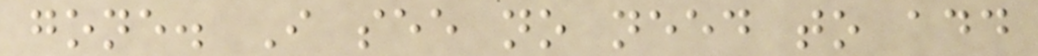gone. I see no need to add
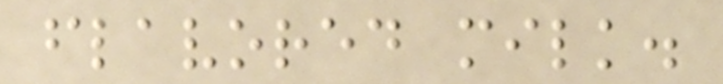flavored milk.
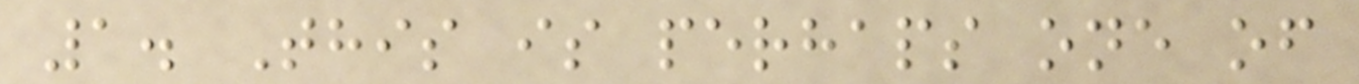1. This is perhaps one of
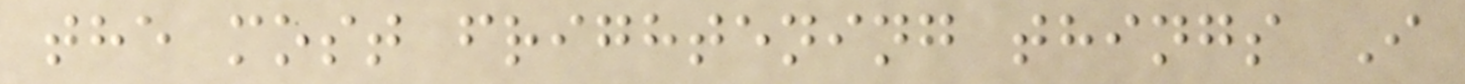the most frightening things I
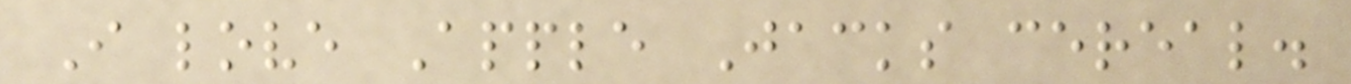I love Apple Jacks cereal.
